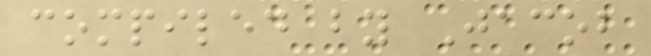compiled by Jacob
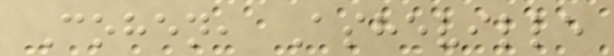Cohen, Asheville
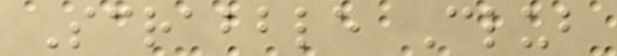Scrabble Club
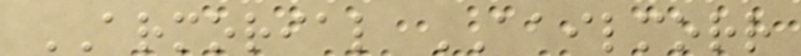ARMORIAL AAILMORR
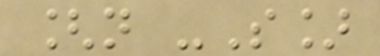[n -S]
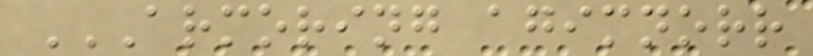ARMORING AGIMNORR
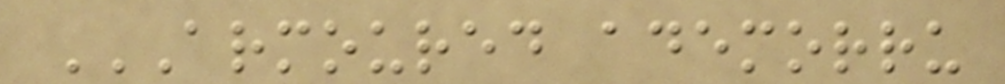ARMOURED ADEMORRU
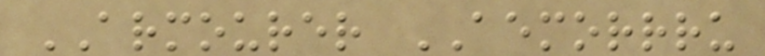ARMOURER AEMORRRU
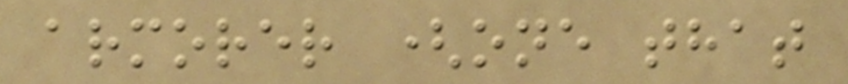armorer (one that
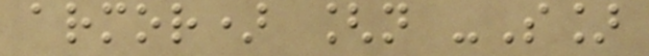armor) [n -S]
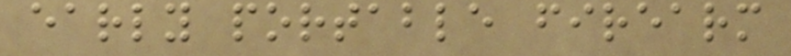early portable firearm
